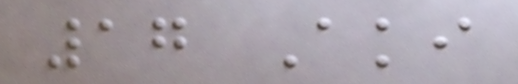17 Aki
